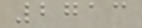2713
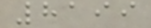8199
